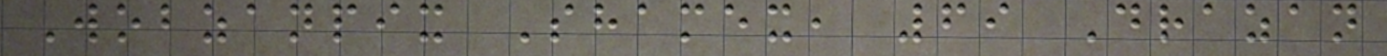Wobzanpix Shamex, 69 Drazan
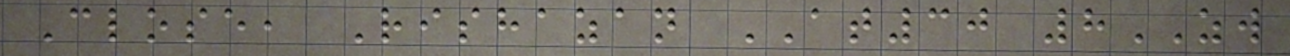Close, Rishazan AT30 8ZW
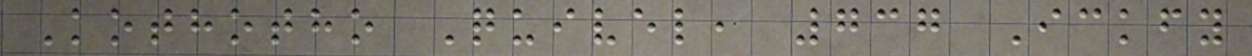Kothotho Quivel, 737 Ickfy
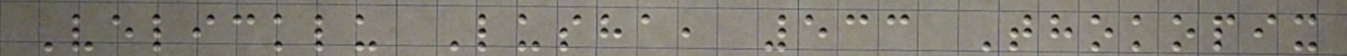Velicklu Lusha, 533 Thokopix
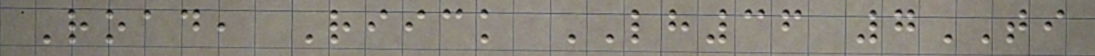Road, Riick LH36 7TI
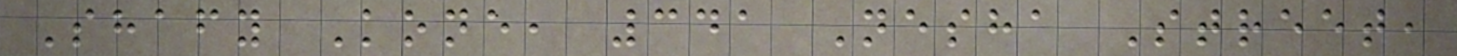Shafy Kone, 341 Nesha Street,
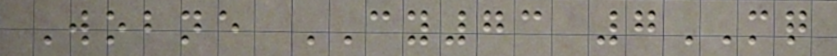Wobne CY73 7MQ
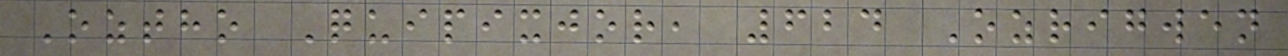Oztho Quipixjor, 624 Ozrigwen
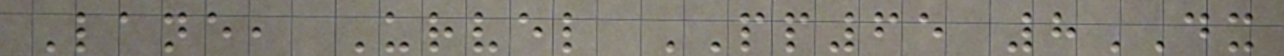Lane, Urvel PP65 8DX
